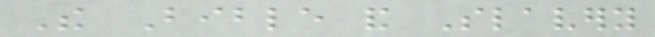The Bible and Slavery
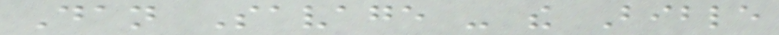Dan Savage - the Bible
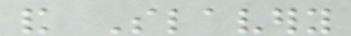and Slavery
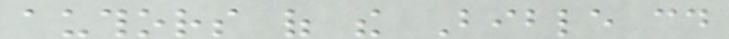authors of the Bible could
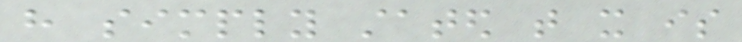have simply stated that it is
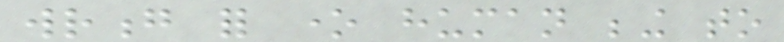wrong for one human being to
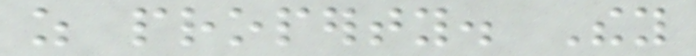as property. They
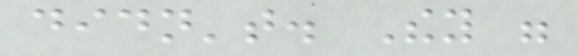didn't. They were
